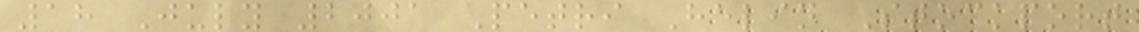18 July 2001 Petri Helin Stockport
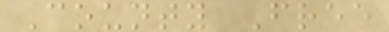County Free
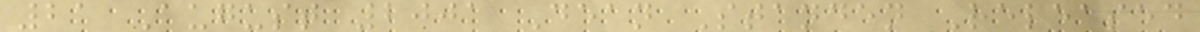21 August 2001 Dean Standen Released
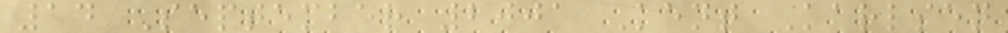14 September 2001 Kent Karlsen
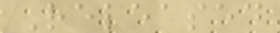Released
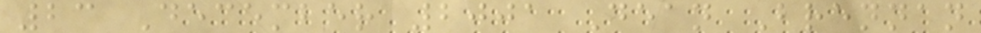23 December 2001 Dean Brennan
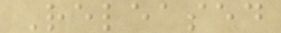Released
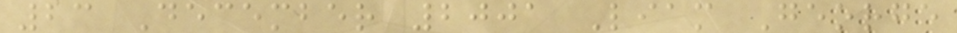23 December 2001 Liam George
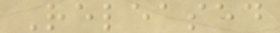Released
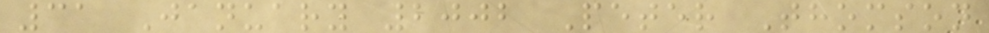31 January 2002 Peter Thomson
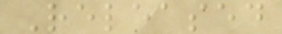Released
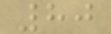80
